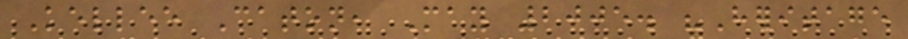Kellee Caton, May 2005. "Heritage
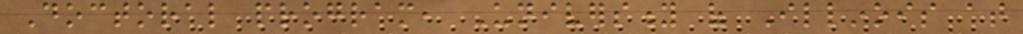Doctoral program, University of Illinois at
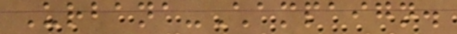Urbana-Champaign.
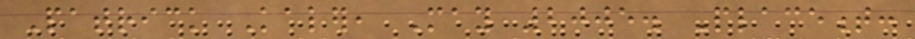Patrick Kaler, May 2005. Placement:
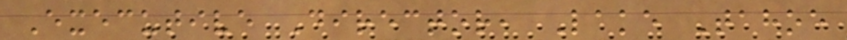Executive Director, Lake Tahoe
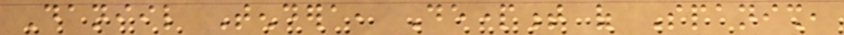Daniil Tendera, Department of Spanish,
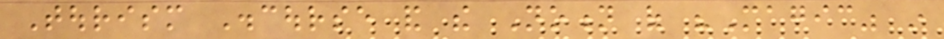Tourism Discourse and the Notion of "Magic" in
